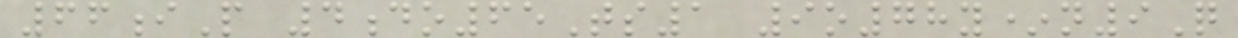66iP 4do65Ts1 9o78y*n9Q
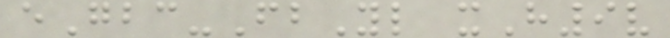eGbc-FbYl xH9v
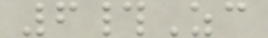6#Zc
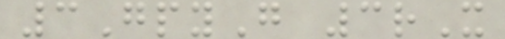3GpyG 3rX
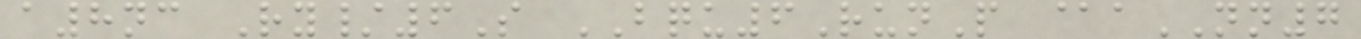a8nc Ry/6S BQU6RunP @aNN7
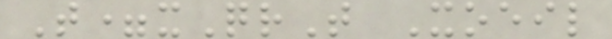T=xQrT Xoeil
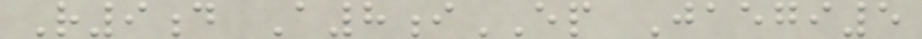R9d A8iEP Jaegi5
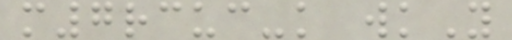m7rcuc-k wkY
